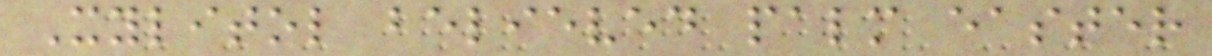Xylitol believed palm easter
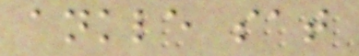ankle sat
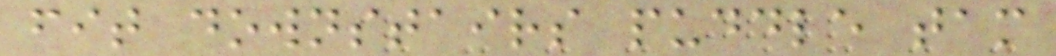fit downstairs puddle tam
